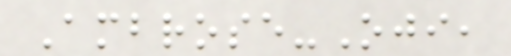Ambrose-Oji,
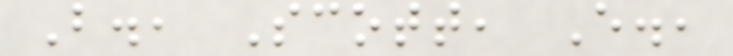B., Scott, E.,
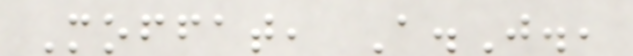Moffat, A.J.,
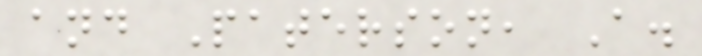and Paterson, A.
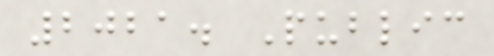2021. Public
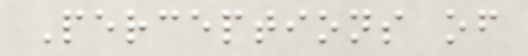Perceptions of
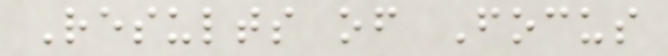Results of Focus
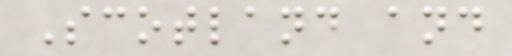Scotland and
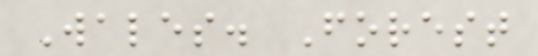Wales. Forest
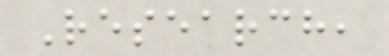Research,
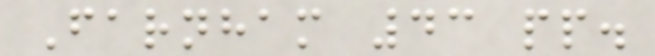Farnham 43 pp.
